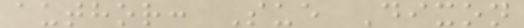author: Sue Dixon
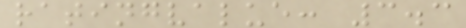ratingvalue: 3.3
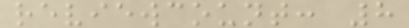reviewcount: 8
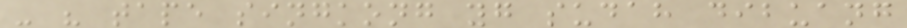- " tape singkong yg sudah dibuang
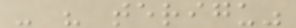- " terigu"
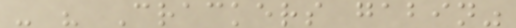- " Crackers gabin"
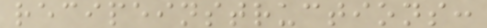recipeinstructions:
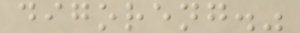digoreng."
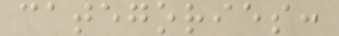categories:
